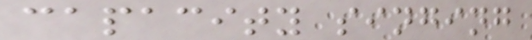capacity singing
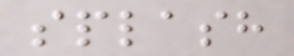splash
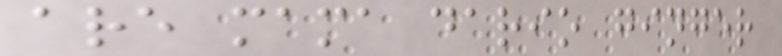are mama dario ginger
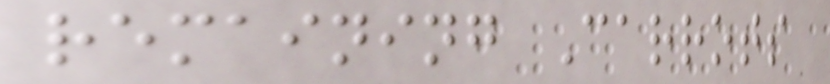remaining Carrots
